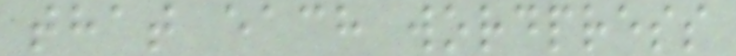that each wordpress
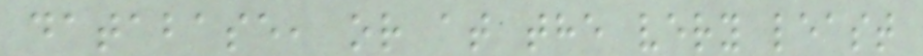database, or at the very least
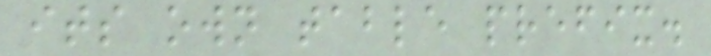its own table prefix.
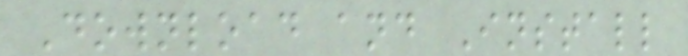Download and Install
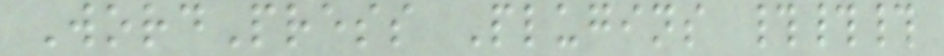WordPress Plugins ###
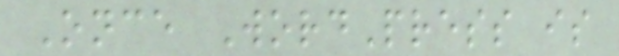Once WordPress is
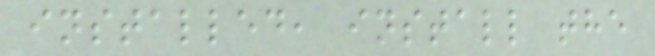installed, install the
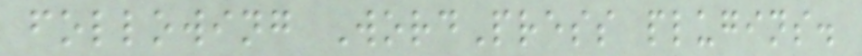following WordPress plugins.
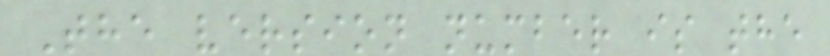The version number is the
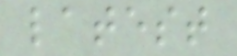latest
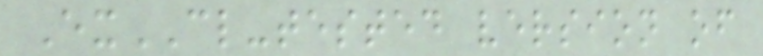ExCL-tested version of
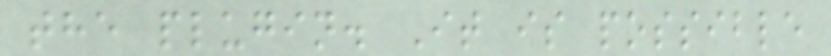the plugin. It is possible
